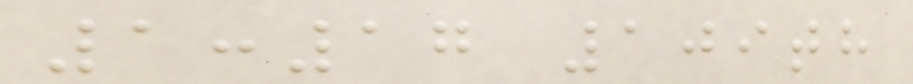1:17 109th
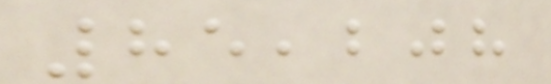85,208
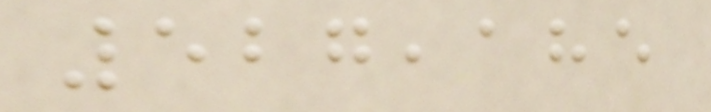527,185
